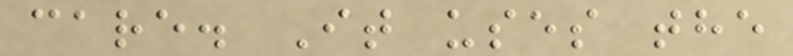care. It uses the
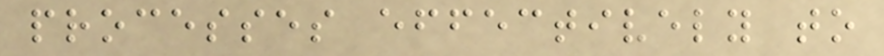processes effectively to
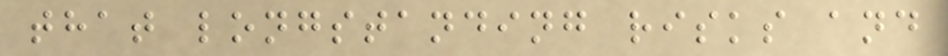that longstanding risks and
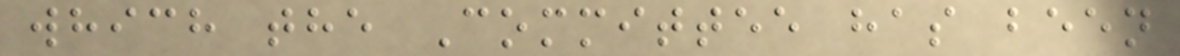which the Committee has been
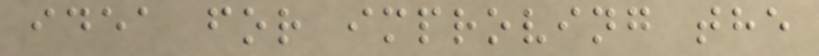idea for improving the
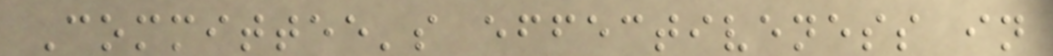Committee's effectiveness in
